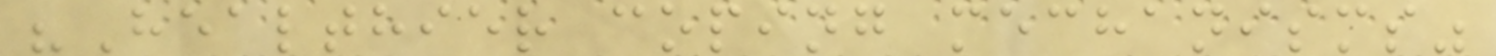"Healthier coping mechanisms"
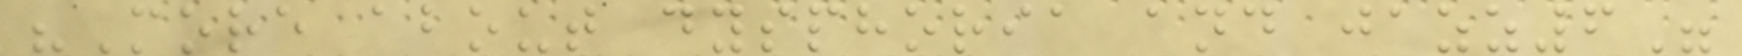"More about dysphoria and jazz6"
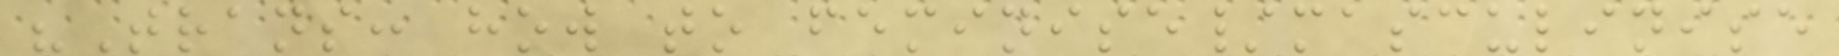"Trans: how to feminise/masculinise
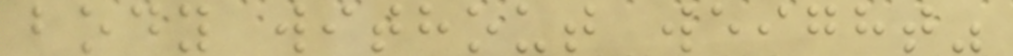body without weight"
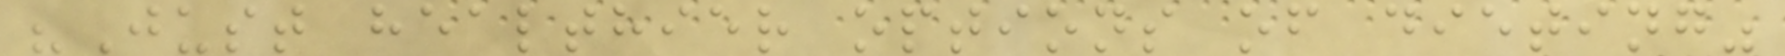"Just healthier options of dieting"
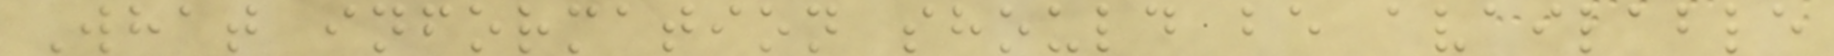What information should be available
